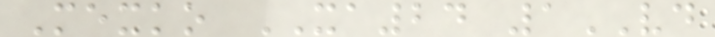Mexko XA24 1VD
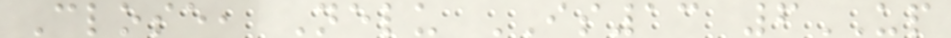Close, Nelu IS13 6UP
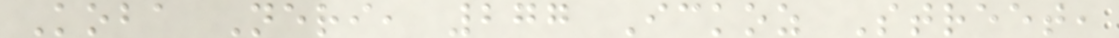Koba Neri, 277 Ickoz Street,
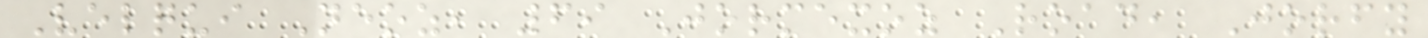Velqui Neoz, 69 Jormexoz Road, Jorfy
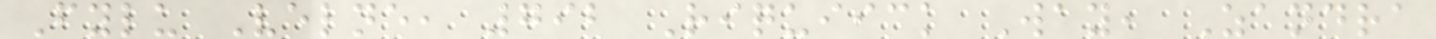Fylu Velne, 792 Riquiick Way, Zandra
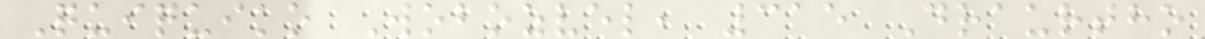Quiquiko Wobozvel, 315 Draurtho
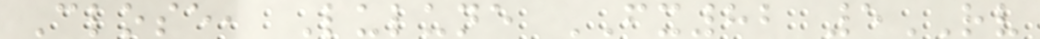Close, Lulune FX82 5RV
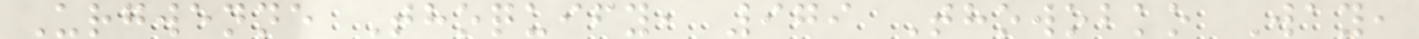Urgwenne Thoquify, 979 Thowobko Way,
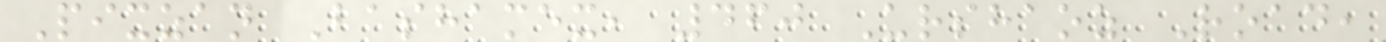Pixzan Bashamex, 460 Urshaoz Road,
